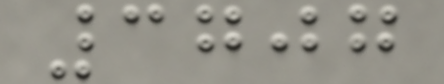3707
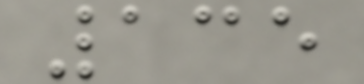135
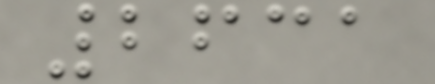2631
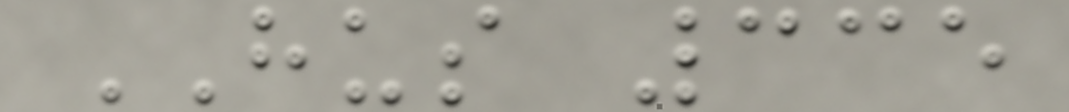HUS 335
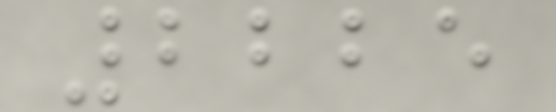2225
